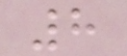8
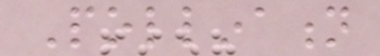Pollination
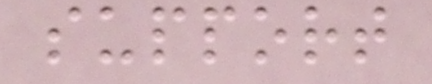support
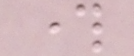through
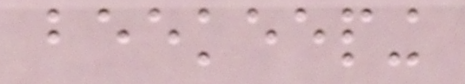beekeeping
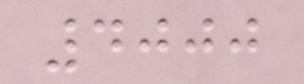4000
